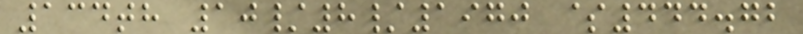134th 10/8/1970 $444.72
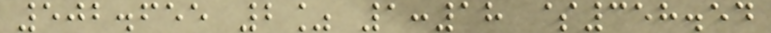502.655 2% 1:18 $358.54
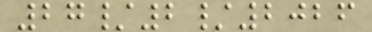27/2/2026
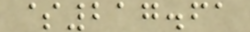$217.61
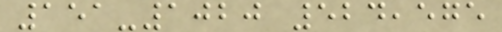151-1020 524,575
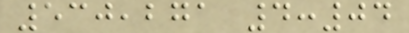530,271 4:04
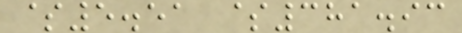$5.51 $381.93
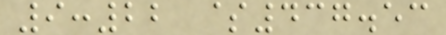9:22 $437.53
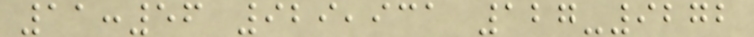11:56 929,931 127-9272
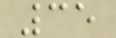35
